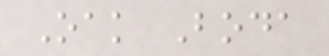Oak Boda
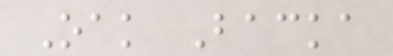Oak Backa
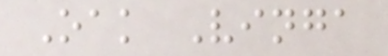Oak Vinga
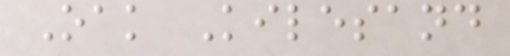Oak Kilesand
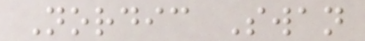Nordic Swan
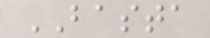BASTA
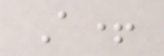A+
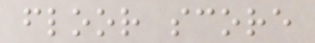floor score
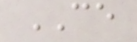CE
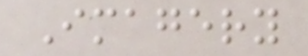Imagery
